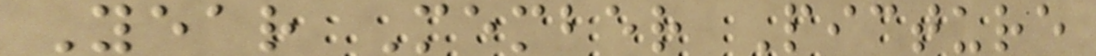Year Member Picture
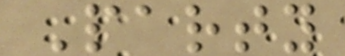Party
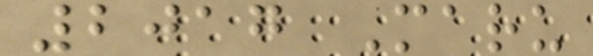2017 Maru
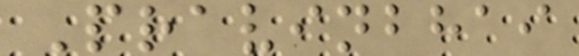Pravinbhai
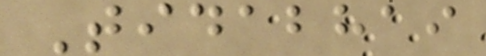Tidabhai
